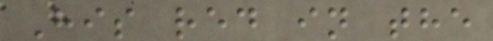His red in the
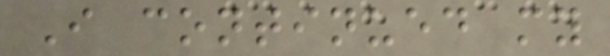I continued my
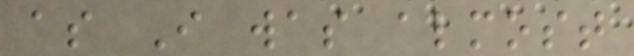as I was almost
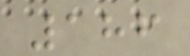186
